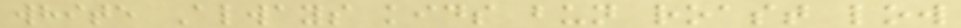white Always kids bun roast low
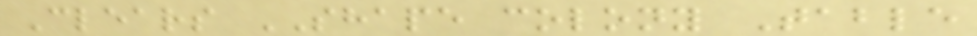Clears SHAPE colony Table
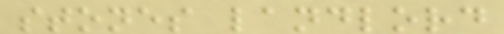stones landlord
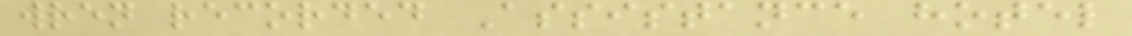wren recorded Assistance hotel
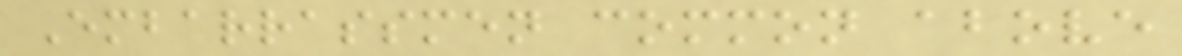Embarrassmen common above
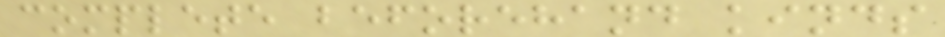complete beforehand kinds
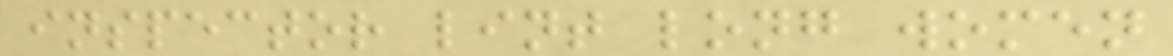inspector lint long women
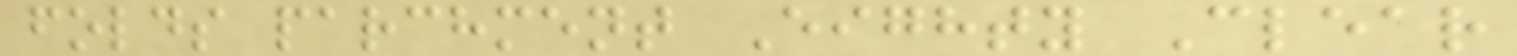folds parchment Eighty Clear
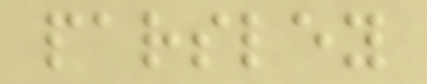parsley
